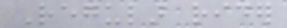Regular rider
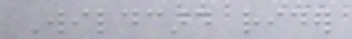Wildcard rider
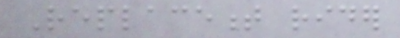Replacement rider
